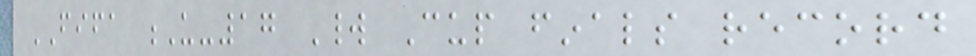FIFA U-17 World Cup finals record
